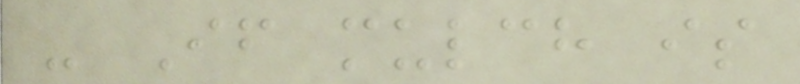- If mulch is
